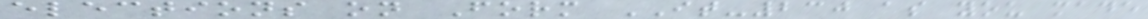elections on Form IT-230 as you made
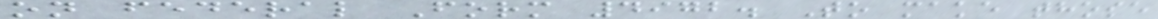on federal Form 4972. To make those
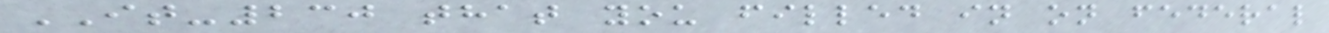IT-230 that you filled in on federal
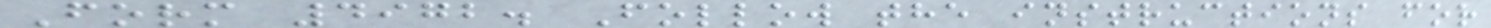Form 4972. Follow the instructions for
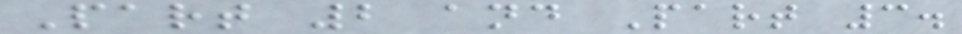Part 2 and Part 3.
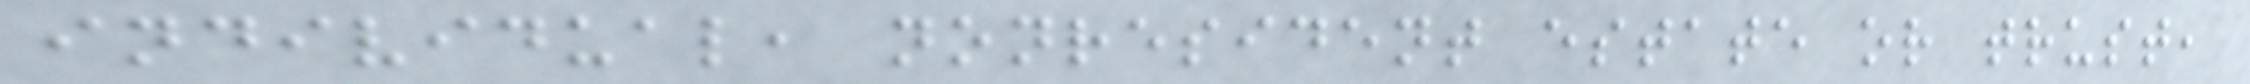individual, nonresident estate or trust,
